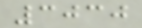3030
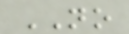NO
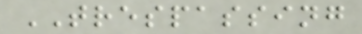TRESPASSING
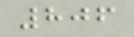806
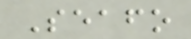Seafo
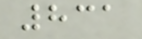831
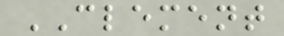CLEMENT
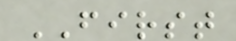FIRST
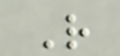R
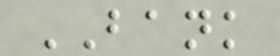BANK
